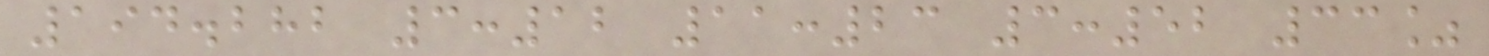194.282 3:12 11:23 3:52 33%
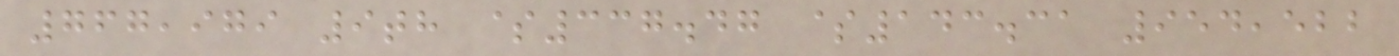767,979 9th $337.47 $143.31 954,522
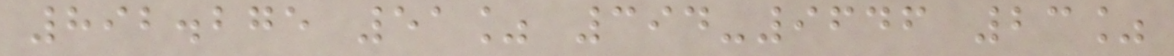892.275 51% 394-9646 23%
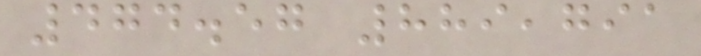474.57 889,791
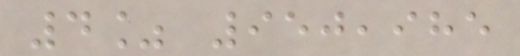4% 950,985
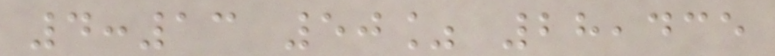4:13 50% 28,435
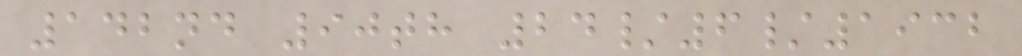142nd 90th 24/6/1932
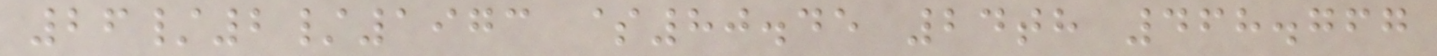26/2/1973 $80.45 24th 468.767
